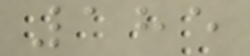185
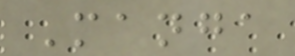Manga
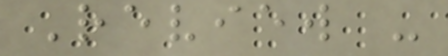Review -
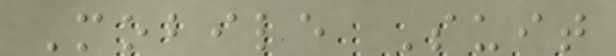Mobile Suit
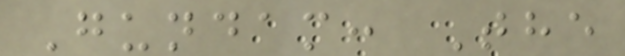Gundam: The
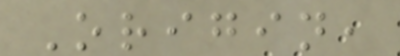Origin,
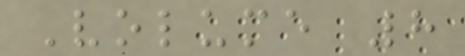Volume 8
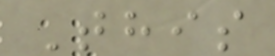This
